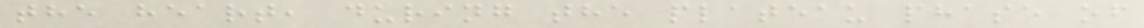the heart, during the plateau phase of
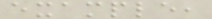example,
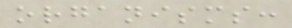organisms:
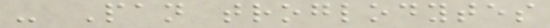- Pan troglodytes
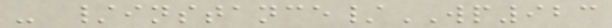- /instance/WP923
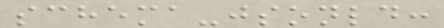schema-jsonld:
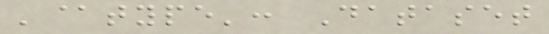'@type': Dataset
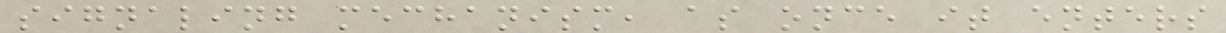signaling mechanism, as once it enters
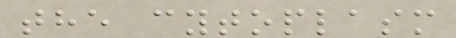the cytoplasm
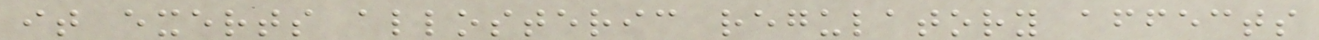it exerts allosteric regulatory affects
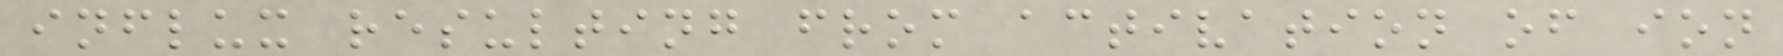influx resulting from activation of ion
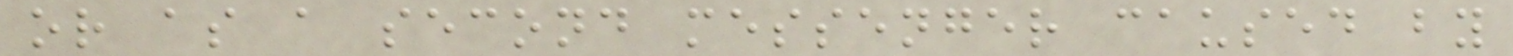or as a second messenger caused by
